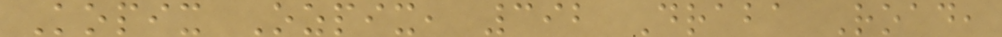Kopix Ozpix, 392 Draba Road,
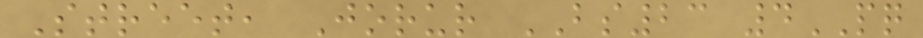Street, Jorur BS23 4PQ
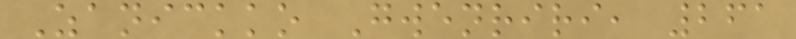Zanickko Gwenriri, 261
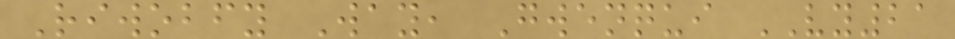Riwobfy Way, Gwenqui VY21
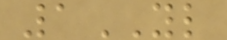1YL
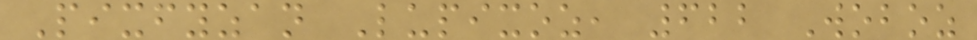Pixfyzan Lupixoz, 622 Woboz
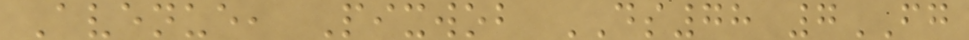Avenue, Pixwob DS78 7FG
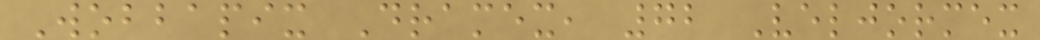Wobbapix Dramex, 72 Veljormex
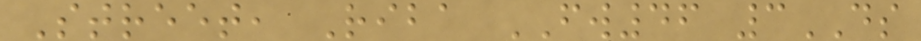Street, Riba FW46 3DS
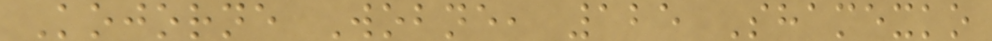Kojorne Wobne, 125 Shamexko
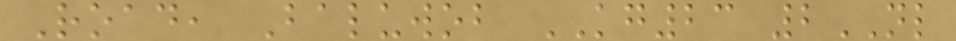Road, Baluwob KG23 2NL
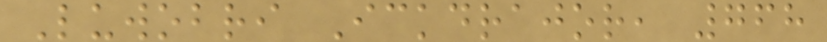Luwobri Ickdrajor, 768
